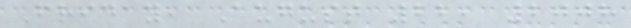Friday, August 22, 2008
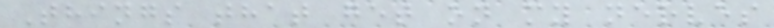Things that get on my nerves
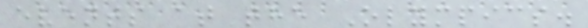events at the Olympics.
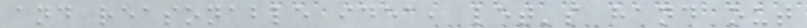and reasonable idea, let's hand out
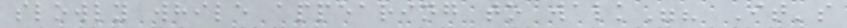slowly while appearing to walk"? It's
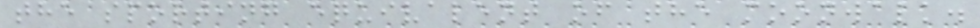the sporting equivalent of the moonwalk.
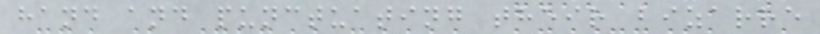hand and punctuating their bizarre
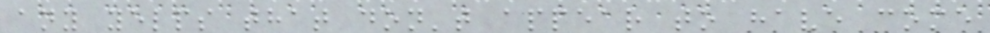any yelps that don't appear to have come
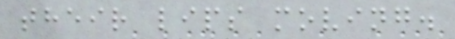their lips moving.
